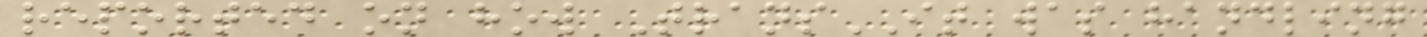reported on how TransIT was handling
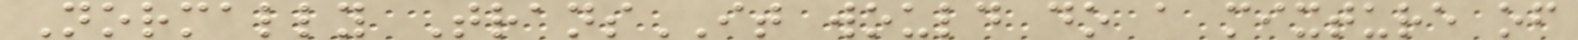Normally TransIT would do a mixture of
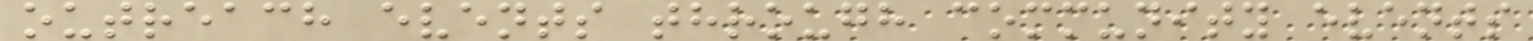outreach events through community events
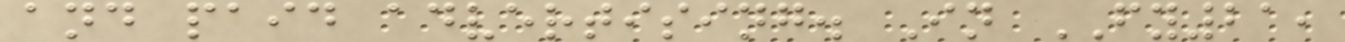and paid advertising. In FY21,
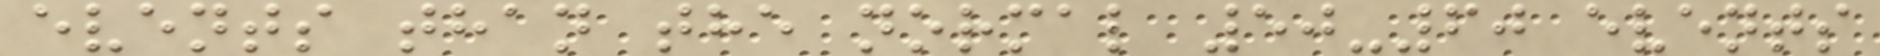events than the normal 50-60 events
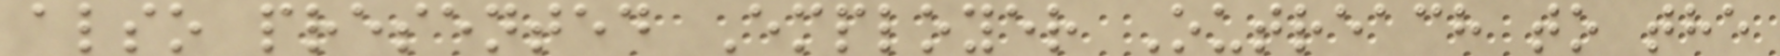also presented Employer Outreach to the
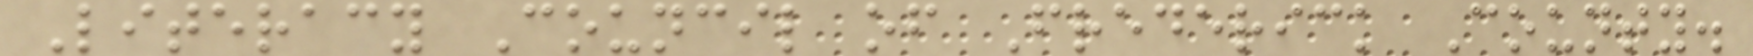Literacy Council of Frederick County.
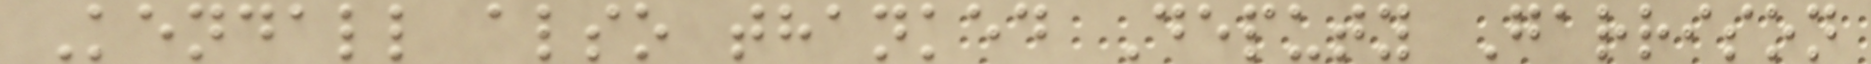Kendall also thanked Deputy Garrison
